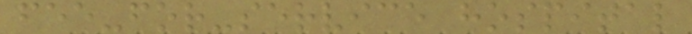fee-for-service hospital
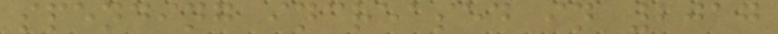spending increased in 2017
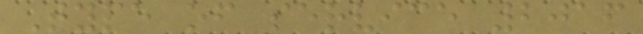Type of service 2016
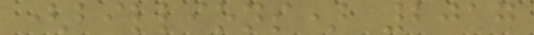(billions) 2017
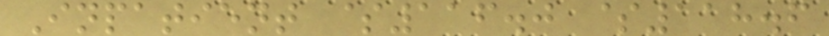Inpatient $116.0 $118.6
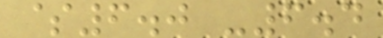$6.0 -6.4
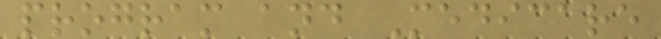program and Medicare
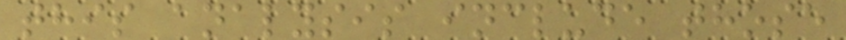this analysis include those
